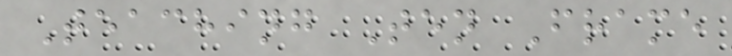Teaching Ten Frame
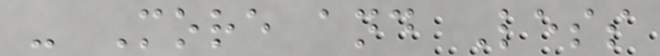- More and Less
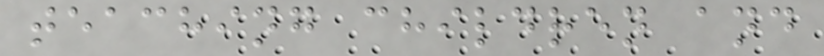teaching children and
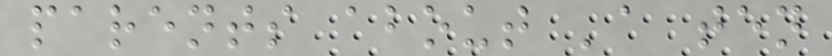parents about 'a ten
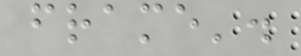frame'.
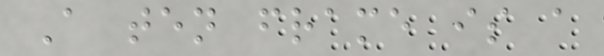A ten frame is a
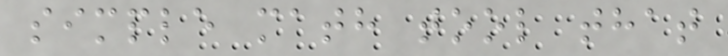simple math tool that
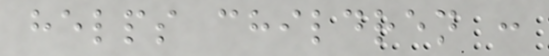helps children :
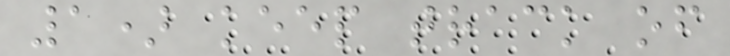1) keep track of
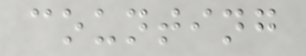counting
